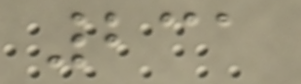231
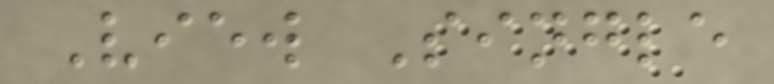View Single
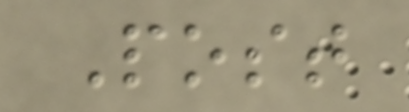Post
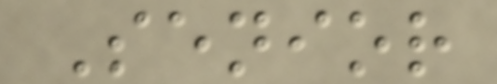Senior
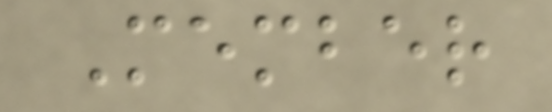Member
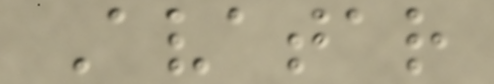Avatar
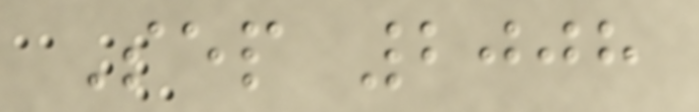Sep 2008
